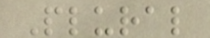Plural
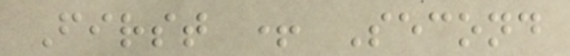First + Second
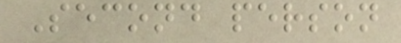Second person
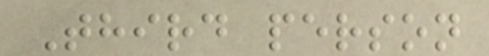Third person
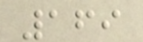169
